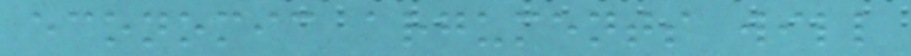economic arguments will
